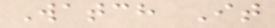Watch It
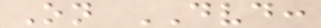On DVD:
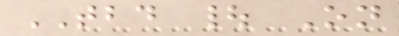TBD | On
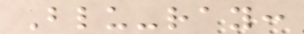Blu-ray:
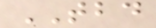TBD
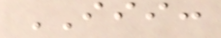III:
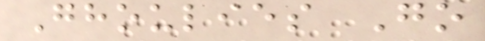Ghoulies Go
